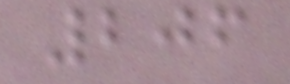206
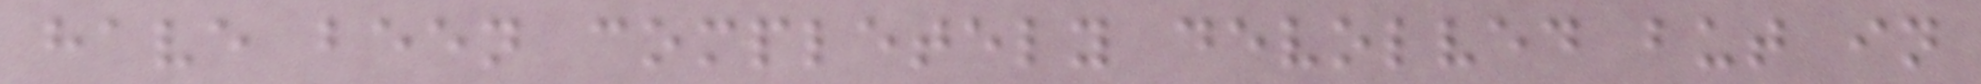have been completely devolved but in
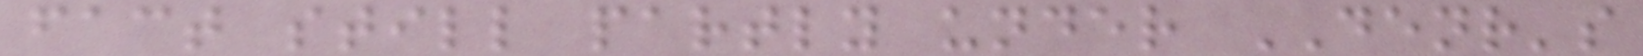fact still partly under DENR's
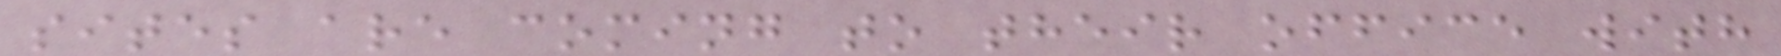sites are coming to their office with
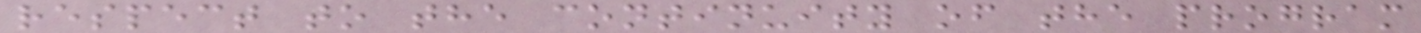respect to the continuity of the program
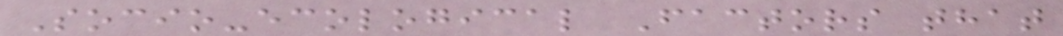Socio-ecological Factors that
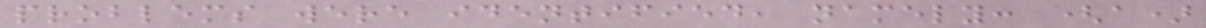problems were identified, namely: (a)
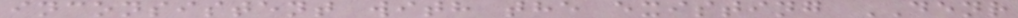inconsistent with the existing DENR
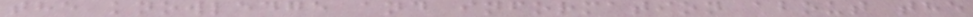the knowledge and information about the
